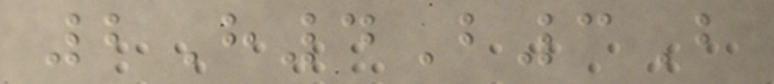2H4B3B
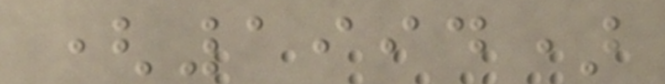(1994)
